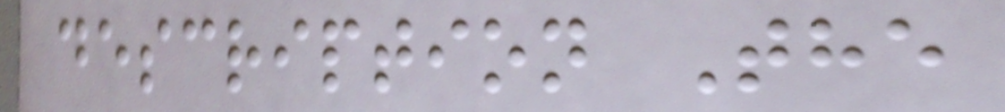description The
